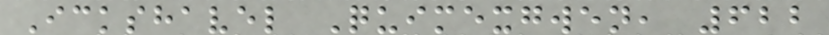Ickshavel Quimexgwen, 622
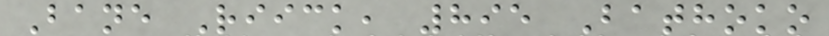Bane Riick, 895 Bathoko
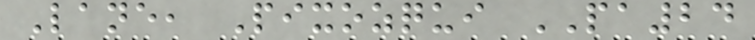Lane, Pixozqui PA24
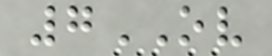7OV
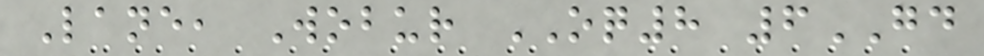Lane, Wobur OQ8 6GD
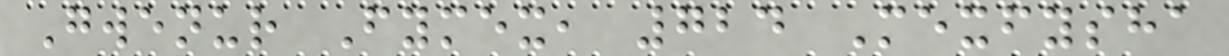Gwenur Fymex, 724 Mexfysha
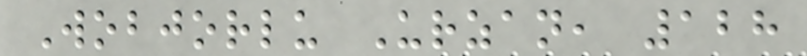Wobjorlu Urzan, 128
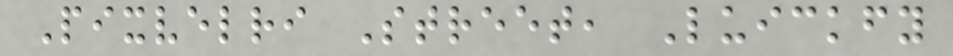Pixvelri Street, Luickfy
